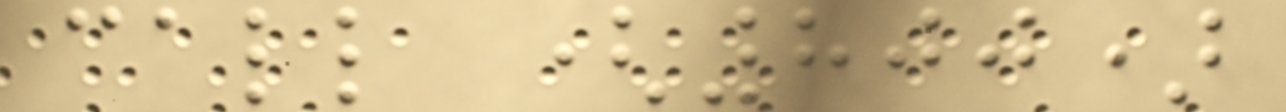call (800)
